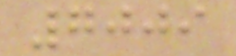7009
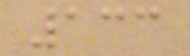133
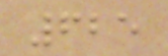625
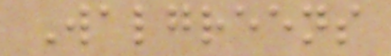Walgreens
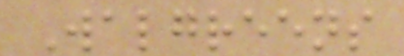Walgreens
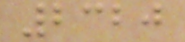2320
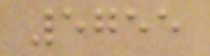5755
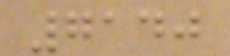7140
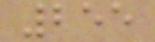255
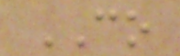CO
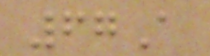67A
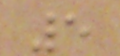5
